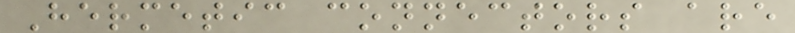Hermetic connectors are
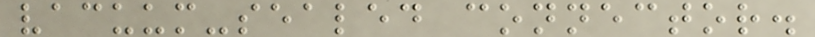vacuum-sealed connector.
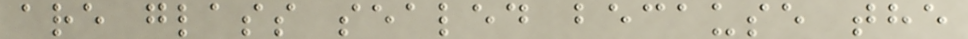are glass sealed because the
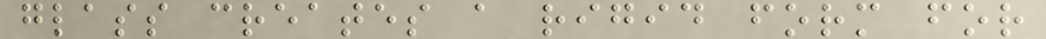glass creates a rigid form for
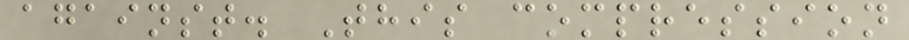against. This compression
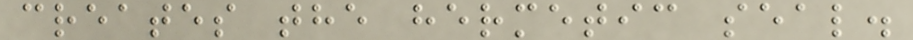creates the hermetic seal.
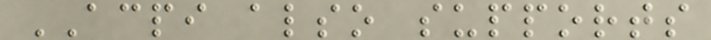ACPI also supports
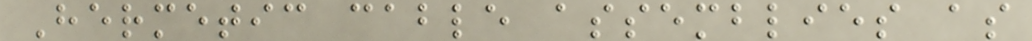Hermetic cable assemblies as
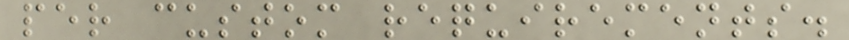per custom requirements.
